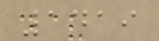1419
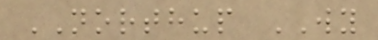NORTHUP WY
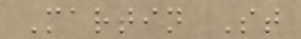Martin St
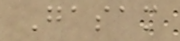Gasam
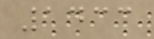1433
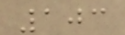103
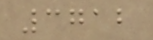3712
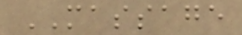MASSAGE
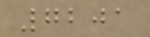7201
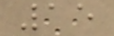15
